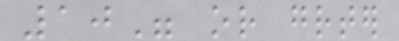10" or greater
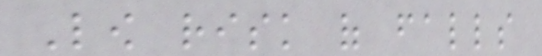Low risk of falls
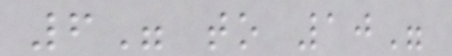6" to 10"
